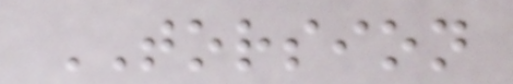TORSION
